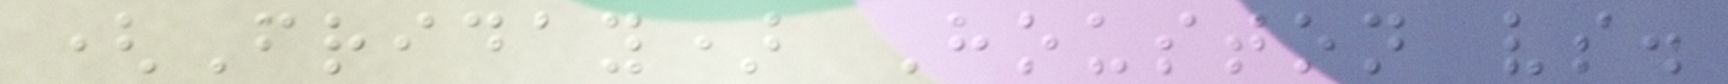(Friday) Houston vs.
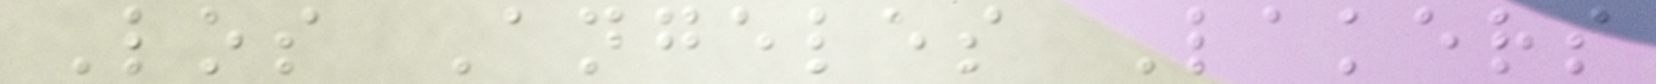Los Angeles Lakers
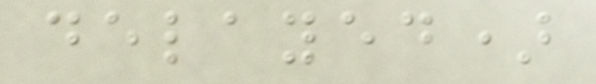delayed)
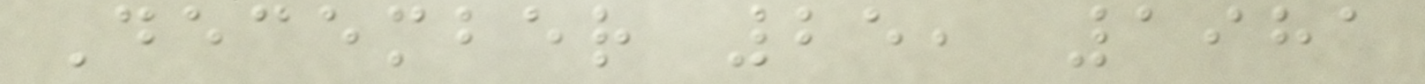December 25, 1981
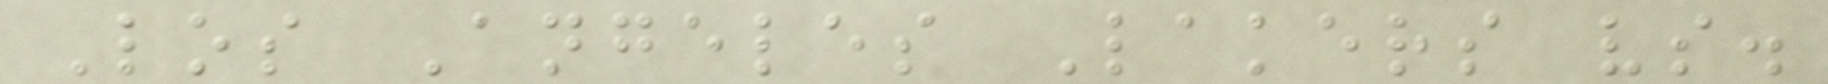Los Angeles Lakers vs.
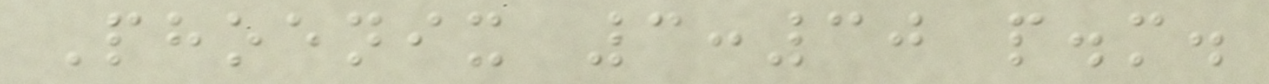Phoenix 3:30 p.m.
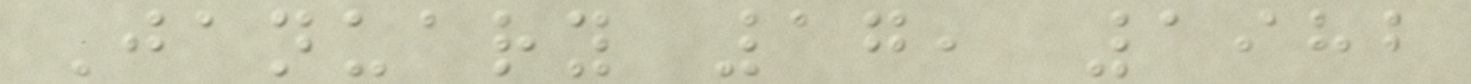January 17, 1982
